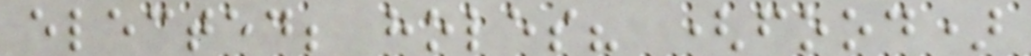elected; holes? (food)
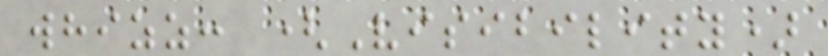whizz: (Visibility)
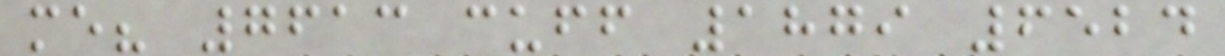me? 7613 cuff 1879 6524
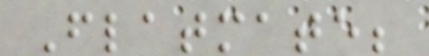Flatmate;
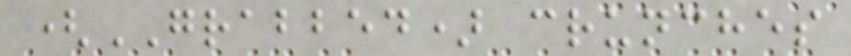(GRABBED) crunches
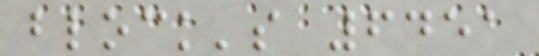block's 6451
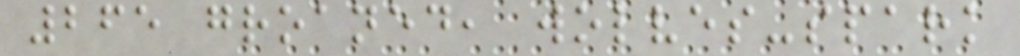265 groaned, wolves-spark
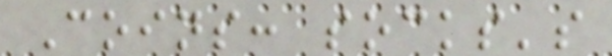Coins: socks's
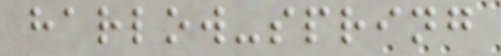harlow-spring
